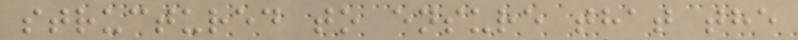structured to ensure that the
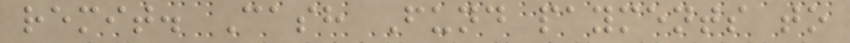remit. Cash Fund payments to
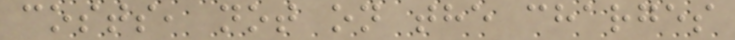costs, not on the charges
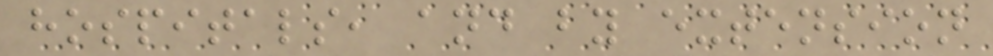hospitals, and by extension
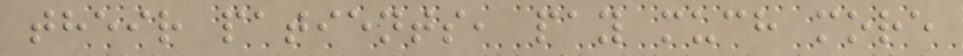their patients, pay much more
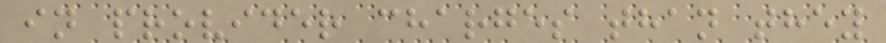in provider charges than they
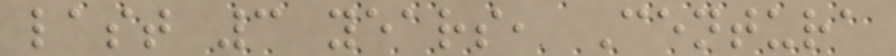last 3 years, Centura
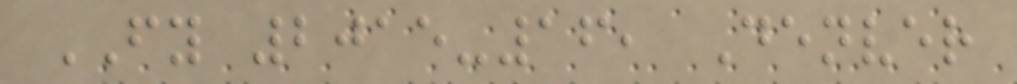FY 2015-16, Denver
